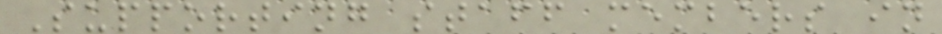Supporting staff members in
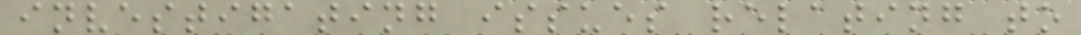investigating issues relating to
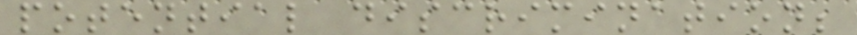potential discrimination;
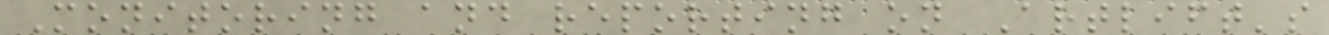Monitoring and reporting on Artlift's
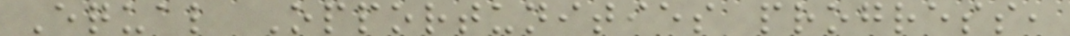Equal Opportunities progress,
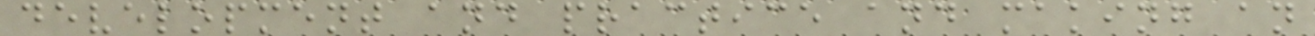development and practice and making an
